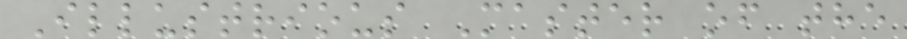Illustrious Master of the
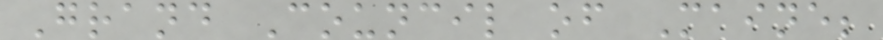Grand Council of Maine;
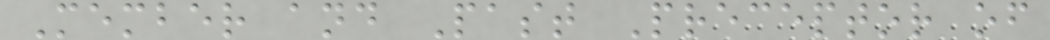Member and Past Preceptor of
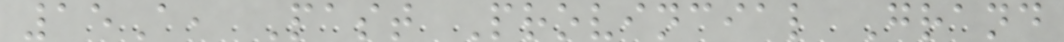15A, Past Provincial Grand
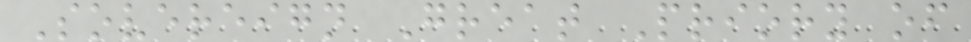Sovereign Great Priory of
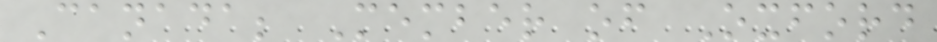Canada; Member of Oxford
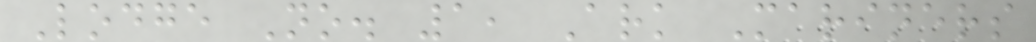Lodge No. 1, Ark Mariners
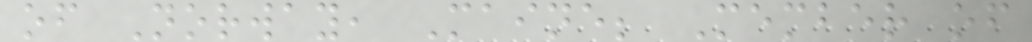of Norway, Maine; Member of
